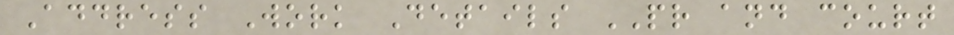Address Work Details PR and court
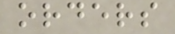orders
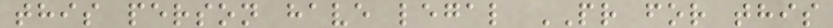this person have legal PR for this
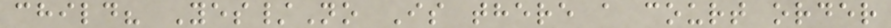child? Yes/No Is there a court order
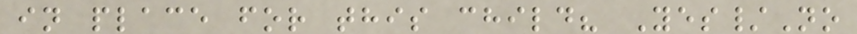in place for this child? Yes/No
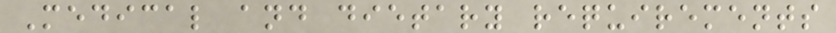Medical and dietary requirements
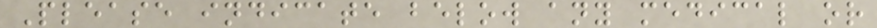Please indicate below any medical or
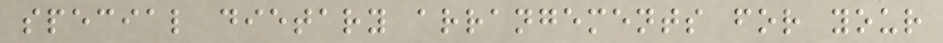special dietary arrangements for your
